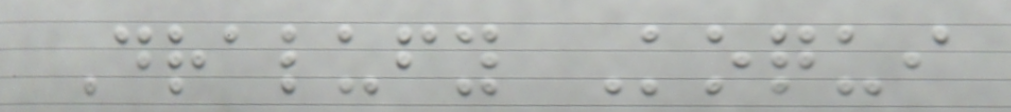Dralufy Koqui
